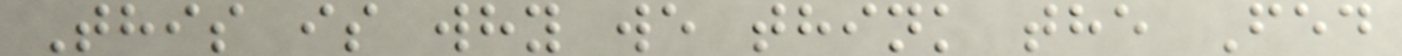This is why we think the Fed
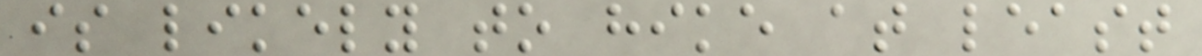is likely to hike at least
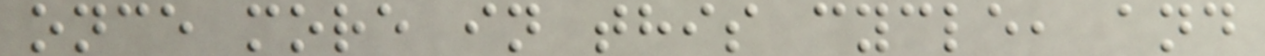once more in this cycle, and
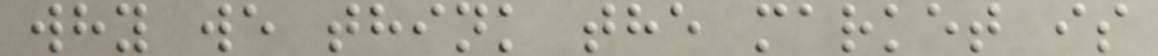why we think the market is
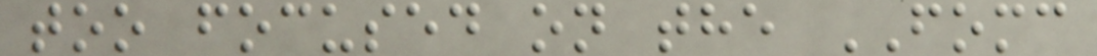too focused on the FOMC
